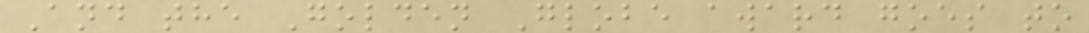And the Golden Globe award goes to
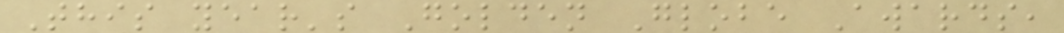This year's Golden Globe Awards,
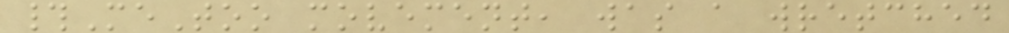#MeToo movement, was a wretched
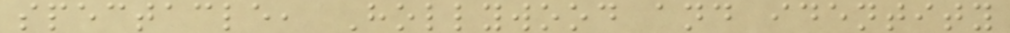spectacle, Hollywood and identity
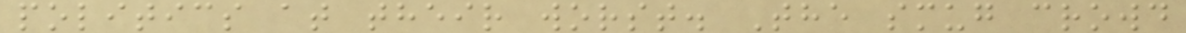politics at their worst. The smug crowd
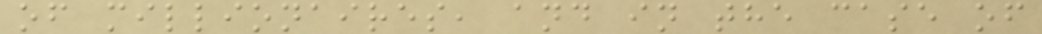of millionaires, and in the case of
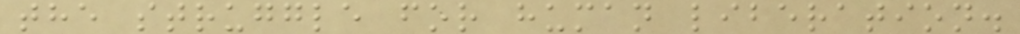the struggle for human liberation.
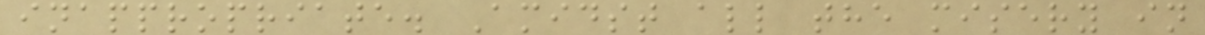inappropriate. Amidst all the misery in
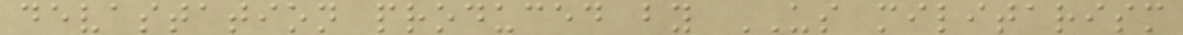devastation produced by US militarism
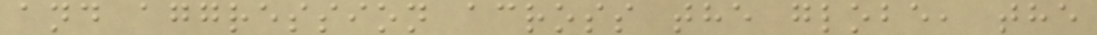and aggression across the globe, the
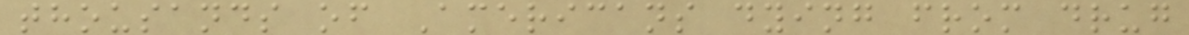thousands of Americans dying from drug
